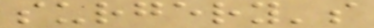surgery's
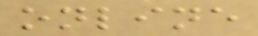online
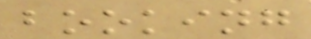booking
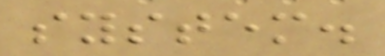system.
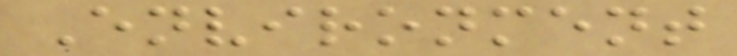Environment
